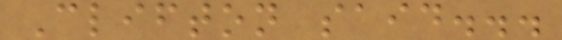Clifton said...
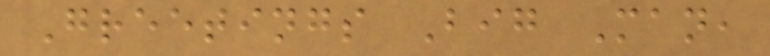Greetings Big Man,
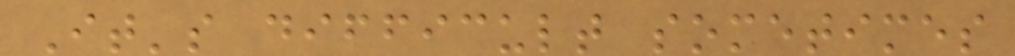It's difficult sometimes
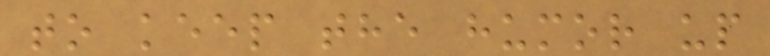to keep the humor up
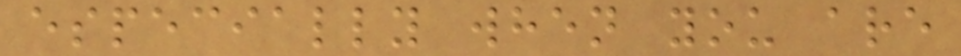especially when you are
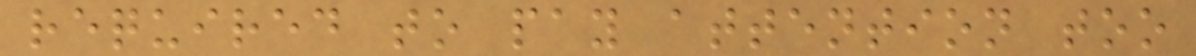required to pay attention too
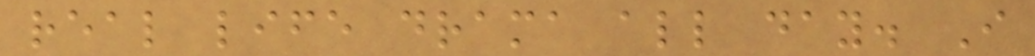real life drama all day. I
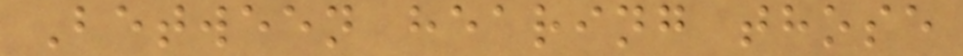Between hearing those
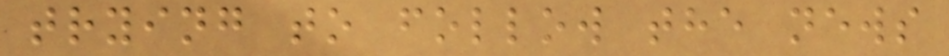trying to follow the news
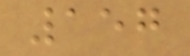157
